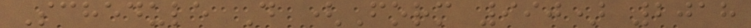Schedule D (Form 990) 2018
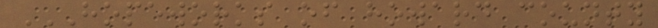HOPEWORKS OF HOWARD COUNTY
